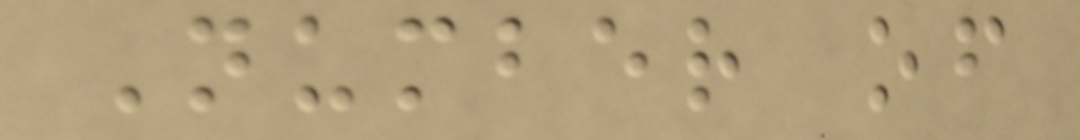Number of
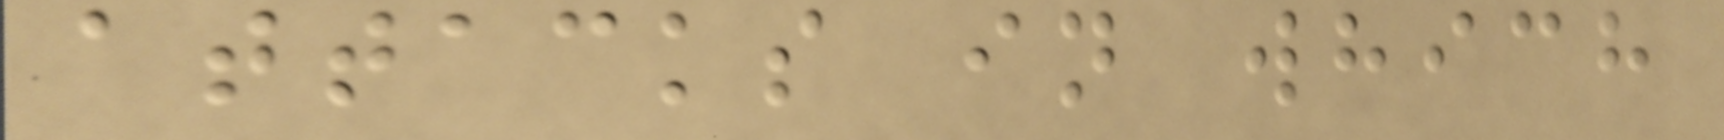attacks in which
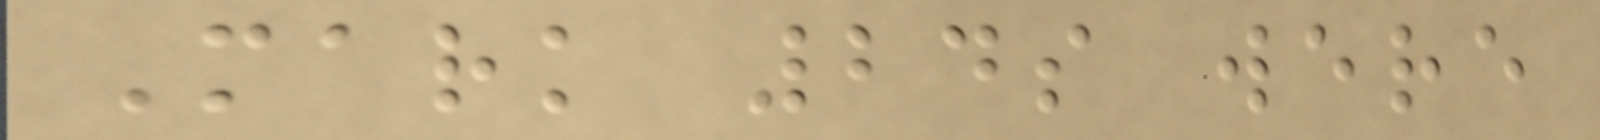Mark 24s were
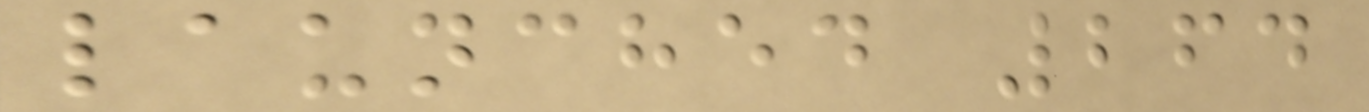launched 264
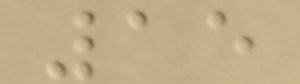15
